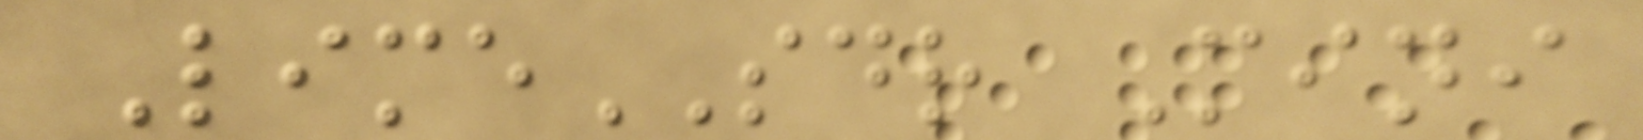LimeSDR Mini
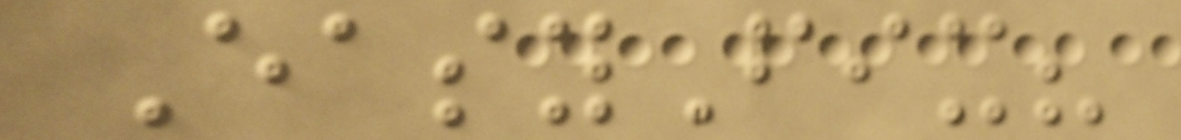EasyFix?
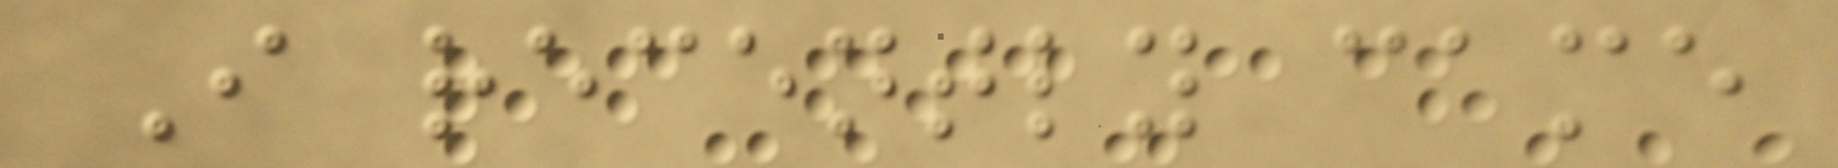I recently came
